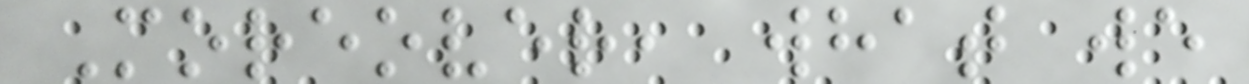Moreover, what we
